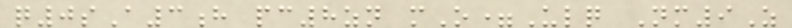q0sA3h pc8zn mO=Ulq Nm9Z
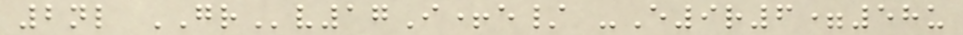2nl GRv17I+e/ -E9r6=58u
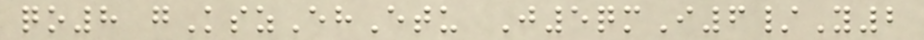qo8 gKszEhEtu J5qmI6/Y2
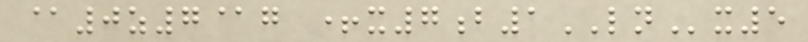@0z7@g +x7b1LNx5
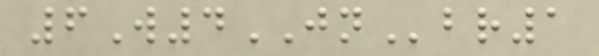6W4JNbr1
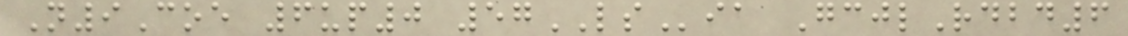N9Coe 6up0 57LSia GcjlRdbd6
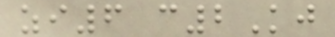zi6 c2Kj
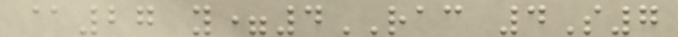@27 y=4RAC 4S7
